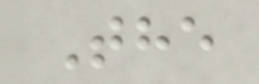The
